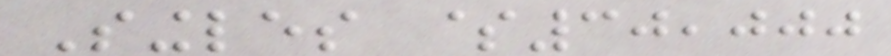Singles $30,000
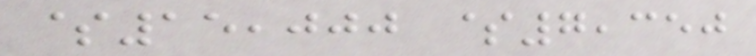$15,000 $7,350
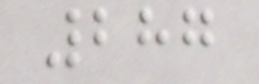287
